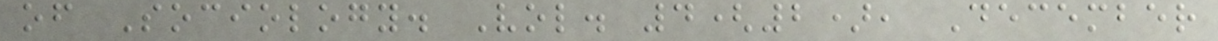of Sociology. Vol. 4(2), December
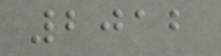2012
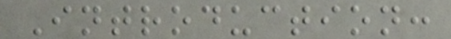Introduction:
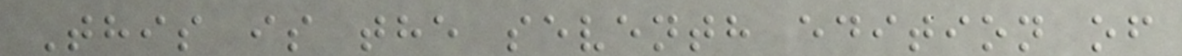This is the seventh edition of
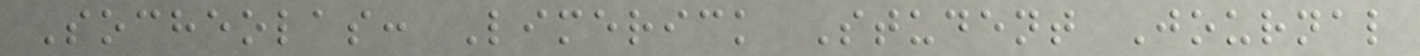Socheolas: Limerick Student Journal
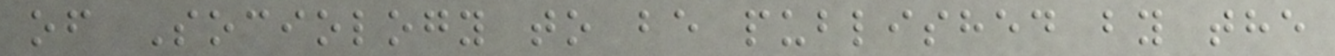of Sociology to be published by the
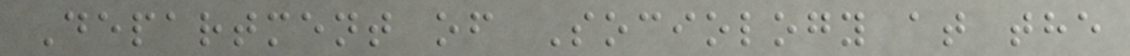Department of Sociology at the
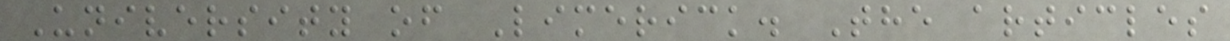University of Limerick. The articles
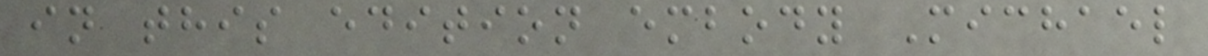in this edition embody Michael
